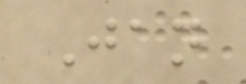Jan
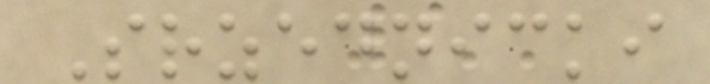Srzednicki
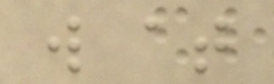w at
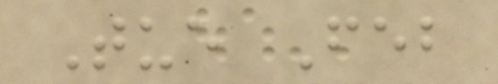Tue Feb
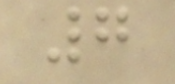7
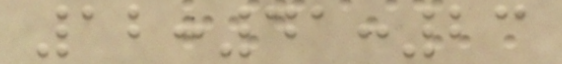12:41:23
